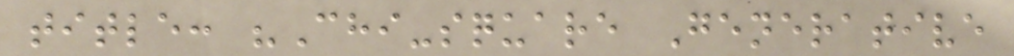title: "Chi-square Generative
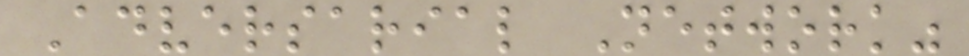Adversarial Network"
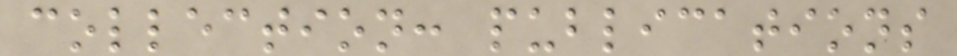collection: publications
